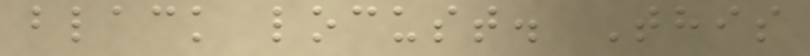black locust. This
